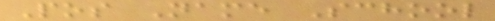Pos Name School
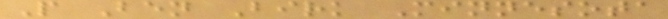P Ben Birk Minnesota
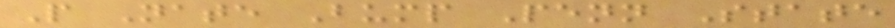P Nate Bump Penn State
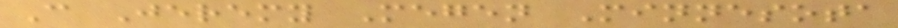C Jeremy Megen Minnesota
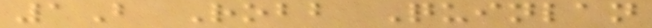1B Robb Quinlan
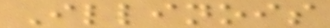Illinois
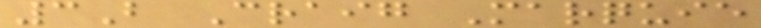3B Craig Marquie
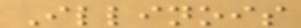Illinois
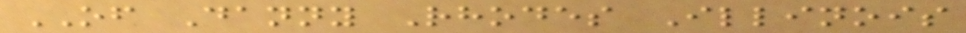OF Danny Rhodes Illinois
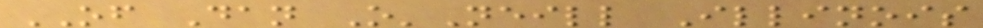OF Dan O'Neill Illinois
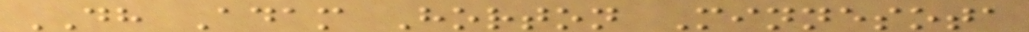DH Adam Horton Minnesota
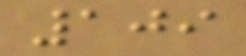109
